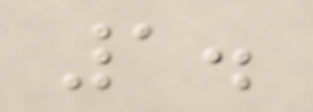1.
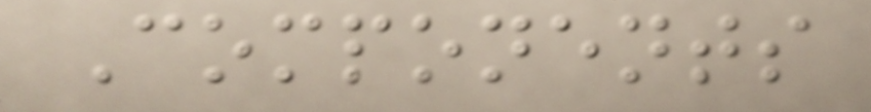Components
